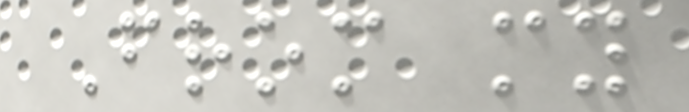From my
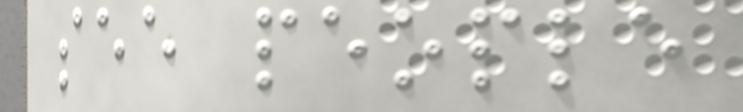see people
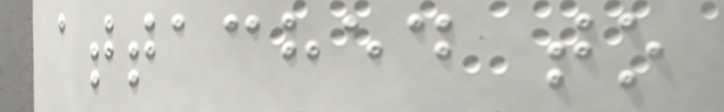attached to
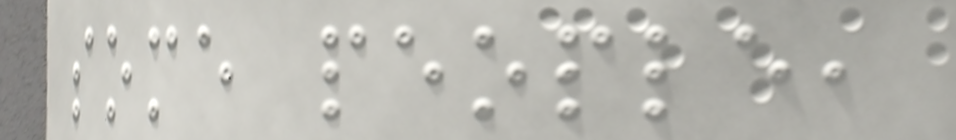some people,
